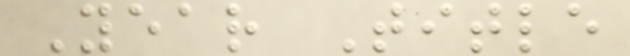Year Title
